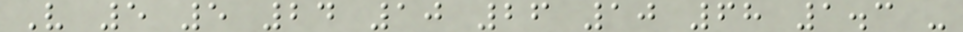V 5 5 24 10 26 10 68 1.3 -
